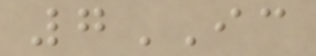7IC
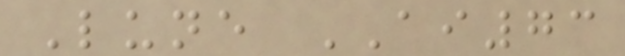Lune AI73
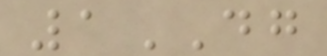1DG
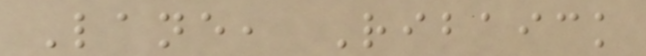Lane, Ribaick
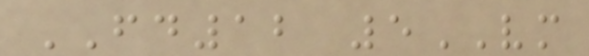FD12 5VM
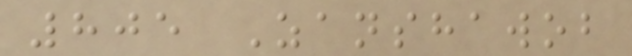805 Zanshawob
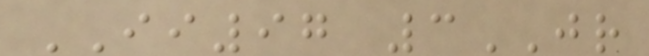II97 3JR
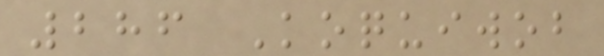286 Koquiwob
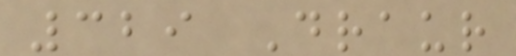329 Draur
